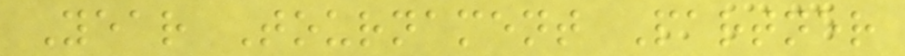Year Tournament Partner
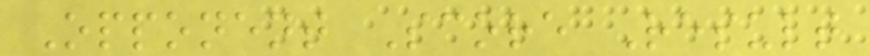Opponent Score Result
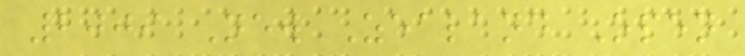2009 New Zealand Open
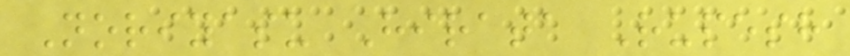Noriyasu Hirata Rupesh
